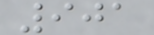901
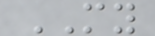MY
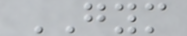GYM
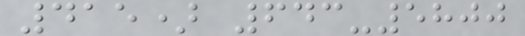415) 643-5800
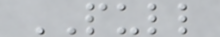PULL
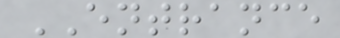ENTRANCE
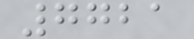7721
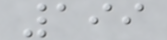199
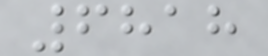6818
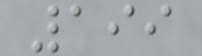199
